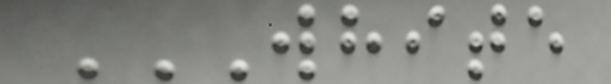WHITE
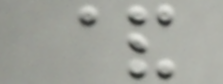&
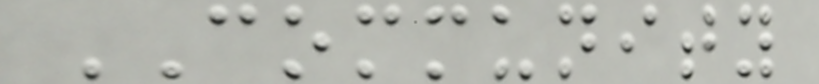COMMUNITY
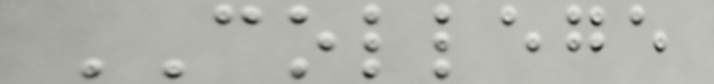COLLEGE
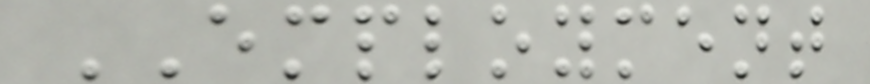EMPLOYMENT
